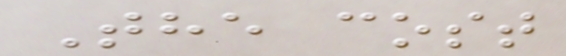The cost
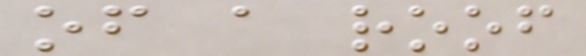of a roof
